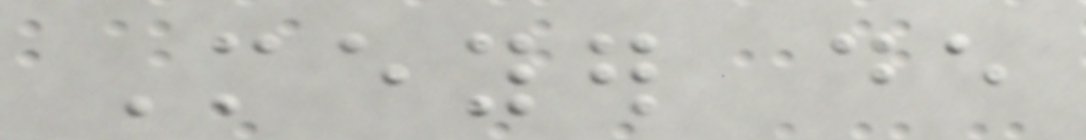Meyer de
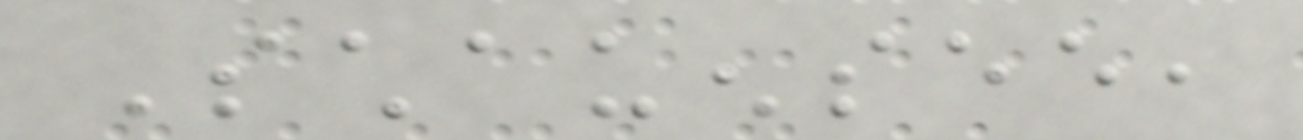Schauensee,
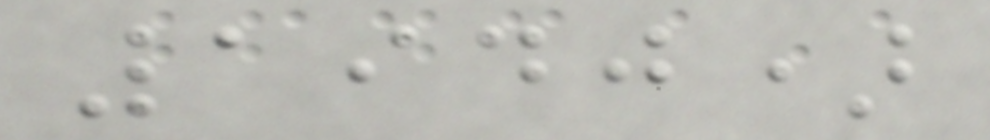1940)
